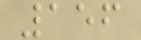156
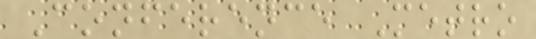Conference Metro
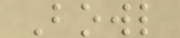Bowl
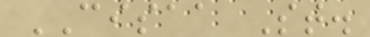CISAA St.
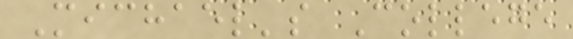Michael's College
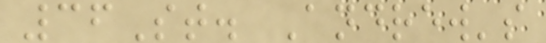36St. Andrew's
